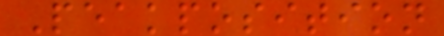Peakposition
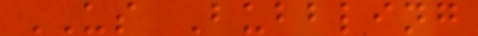US Bubbling
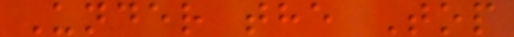Under the Top
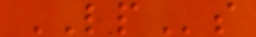LPs
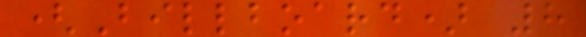(Billboard) 8
